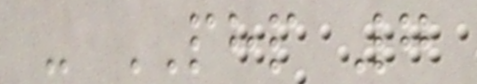- PHP 7
